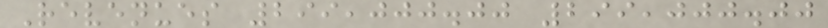Revenues 299,000.00 299,000.00
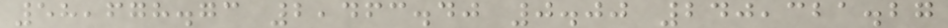58,678.73 2,463.40 0.00 240,321.27
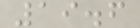19.6
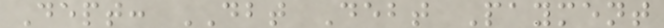Dept: DBT Debt Payment
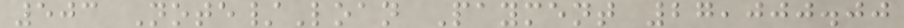503 Note/Loan Payment 27,000.00
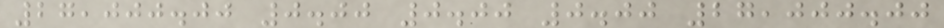27,000.00 0.00 0.00 0.00 27,000.00
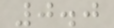0.0
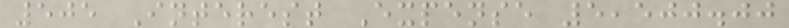505 Interest Expense 5,500.00
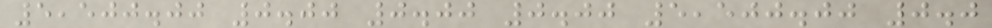5,500.00 0.00 0.00 0.00 5,500.00 0.0
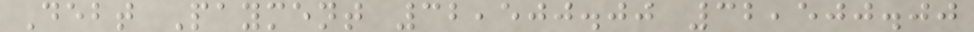Debt Payment 32,500.00 32,500.00
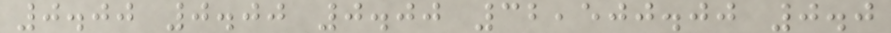0.00 0.00 0.00 32,500.00 0.0
